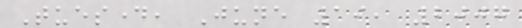Tuesday, June 19, 2007
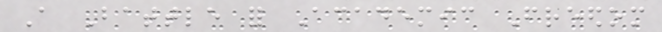A Battle for Academic Freedom
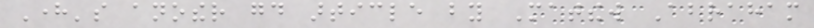Here's another good article by Matthew Abraham
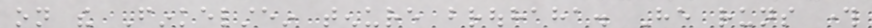on the Finkelstein tenure brouhaha. He runs through
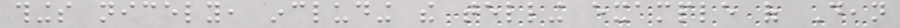things nicely, including the telling example of Dean
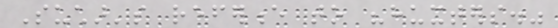Suchar's reference to "huxters."
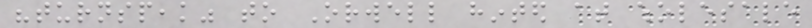"turnspeak" to Orwell hinted at wholesale
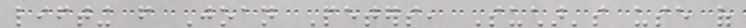lifting from Joan Peters, Suchar's use of
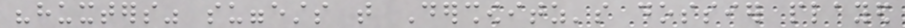"huxters" suggests that Dershowitz's dossier played
